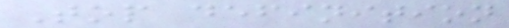Top definition
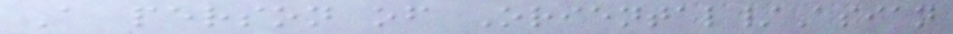A person of Oriental/Asian
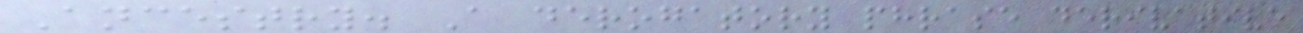Ancestry. A derogatory phrase derivative
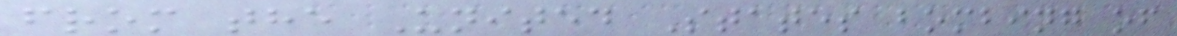from the United States bombing of
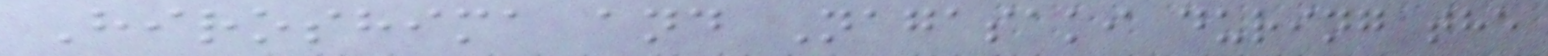Hiroshima and Nagasaki during the
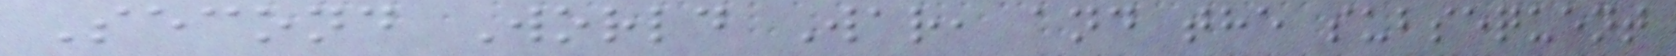Second World War, and the subsequent
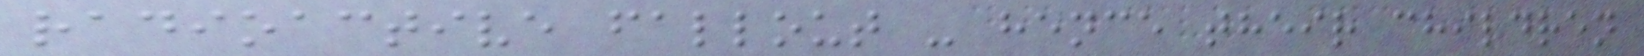radioactive fallout - hence their children
